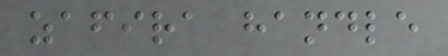zafira handle
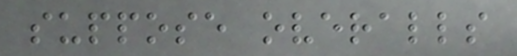suppose overalls
